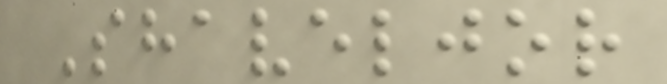Shaveljor
